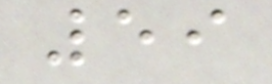59
